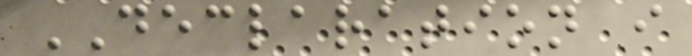DECLARATION i
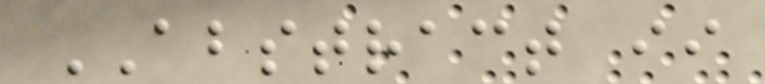ABSTRACT ii
